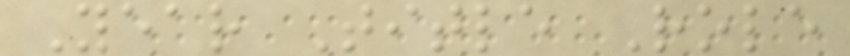Year Title Role
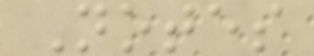Notes
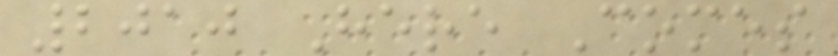2010 Here Comes
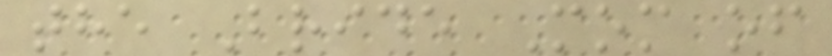the Bride Mom of
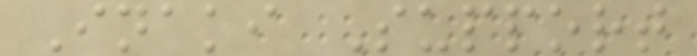Inaki Support
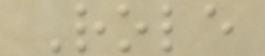Role
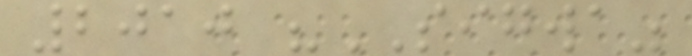2010 "SIGWA"
